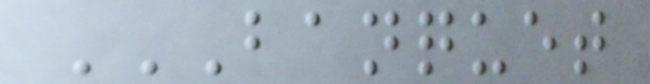BANQUET
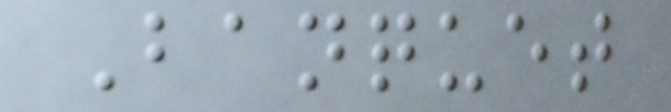Banquet
